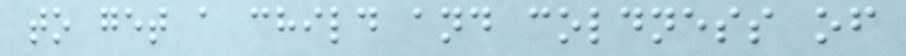to get a child and coldness of
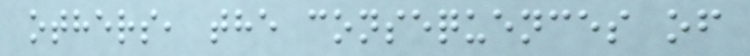others, the consequences of
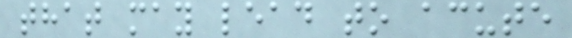that may lead to acute
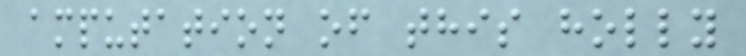amputation of this holly
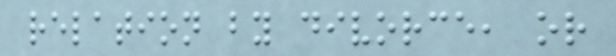relation by divorce, or
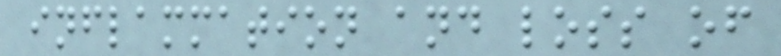inflammation and loss of
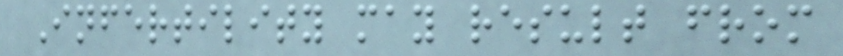Infertility may result from
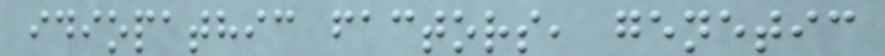idiopathic factors, genetic
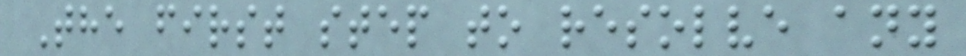The first step to resolve any
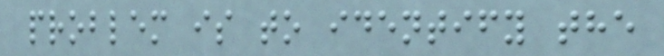problem is to identify the
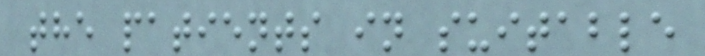the patients in suitable
